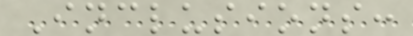Inclusions:
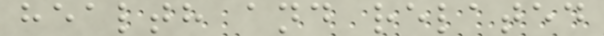health and related
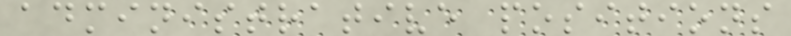administrative positions
